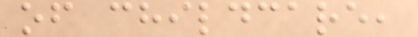of childcare,
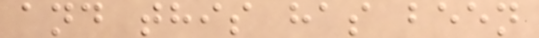and this has been
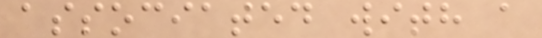associated with a
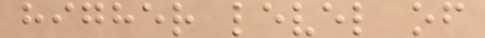higher level of
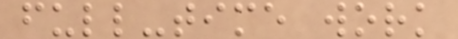full-time work
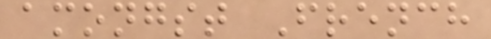amongst French
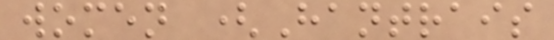women (Hantrais
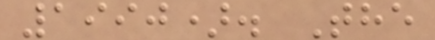1990). The
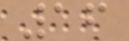16
